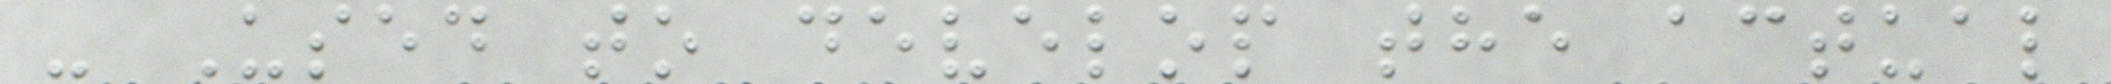- Used to develop the actual
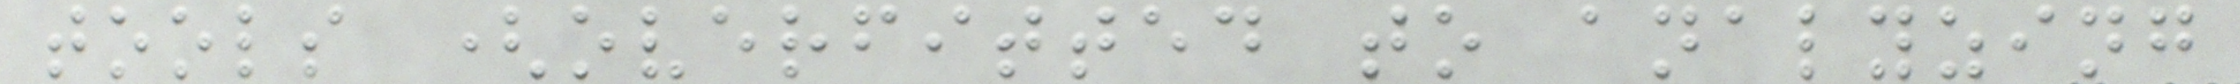tools (overfitted to analyzing
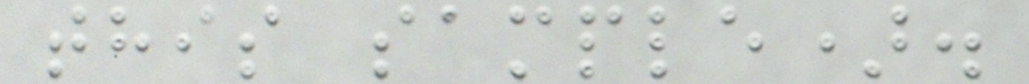this sample).
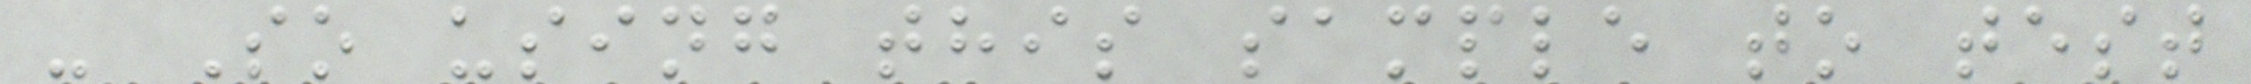- So using this sample to test
